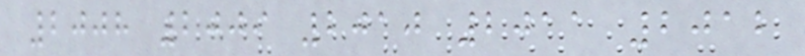2008 2009 2010 2011 2012
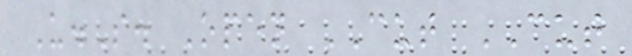U.S. Open CUT CUT
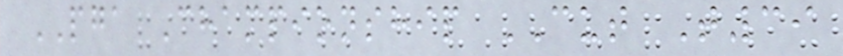PGA Championship CUT T39
